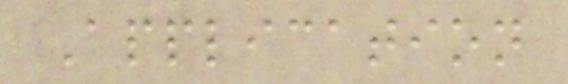Application
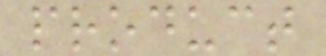product
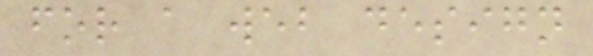for a web design
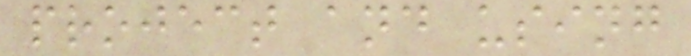project and using
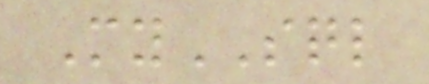MySQL
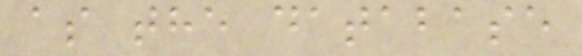as the database
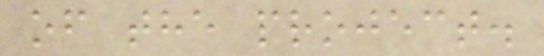of the project.
